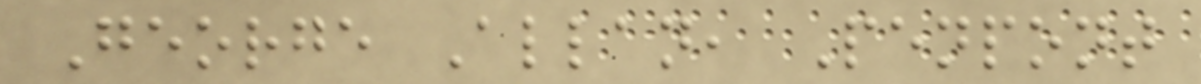George Allan, Penpont
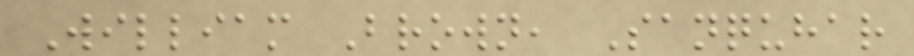William Brown, Sanquhar
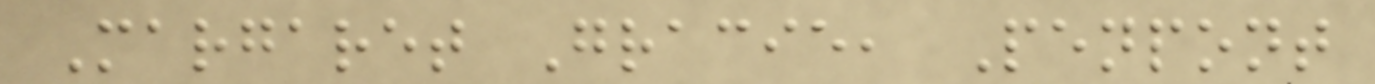Margaret Gracie, Penpont
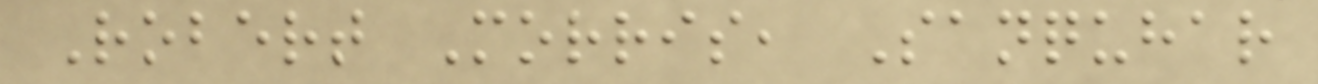Robert Morris, Sanquhar
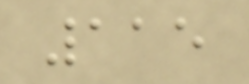115
